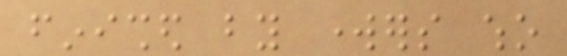finished by workers who
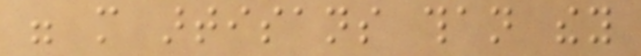were more artisans than they
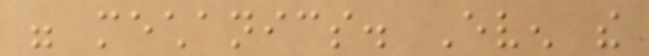were mechanics. Even the
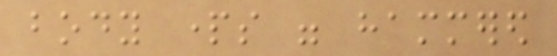body parts were hammered
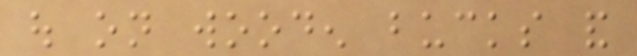out on wooden bucks and
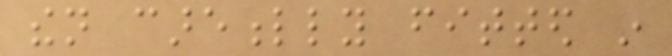then carefully fitted in
